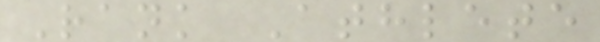Rank Athlete
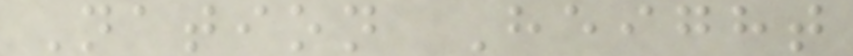Nation Height
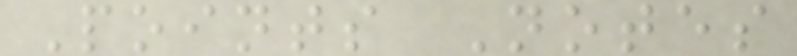Points Notes
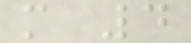m 4
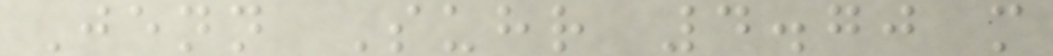Jenn Suhr 4.70 m
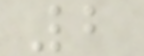2
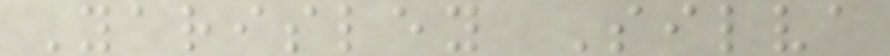Yarisley Silva
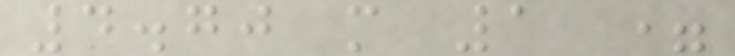4.70 m 1 =
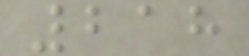218
